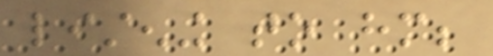listening to him;
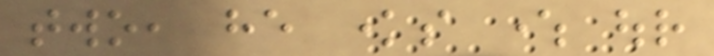two, he knows where our
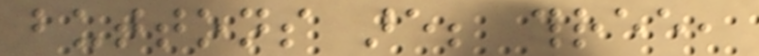buttons are; three,
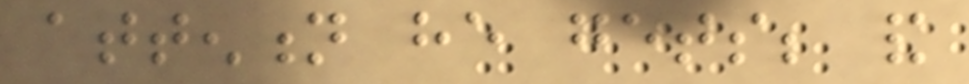attention he gets; and
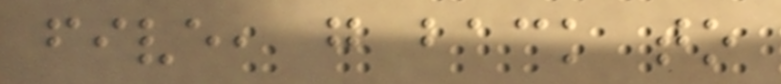five, go back to
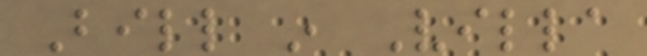Bill in Villa
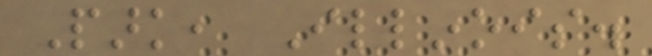Park, Illinois.
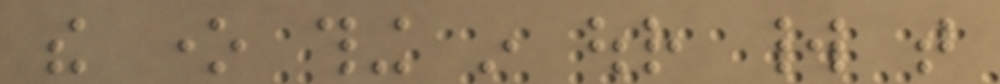the one thing in our world that
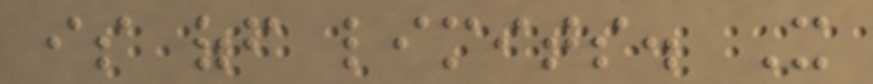is off limits. It
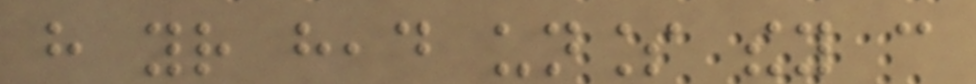have your head unless they can
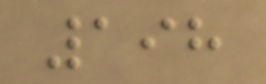198
